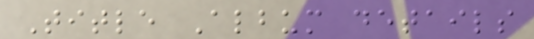Title Album details
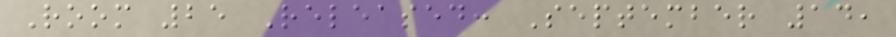Room 25 Released: September 14,
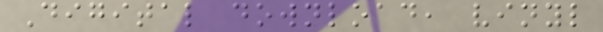Digital download, vinyl
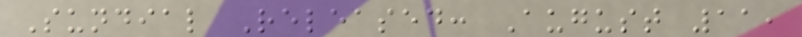Sundial Released: August 11,
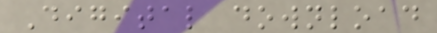Digital download
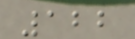122
